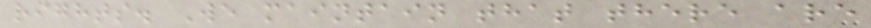rights. We maintain that there are
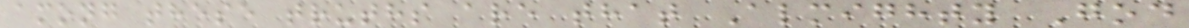among these truths are that Almighty God
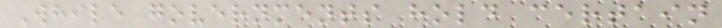While governments hold certain
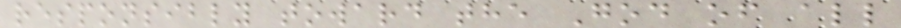responsibly toward the God of all
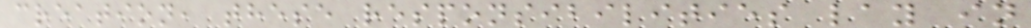creation, these responsibilities lay in
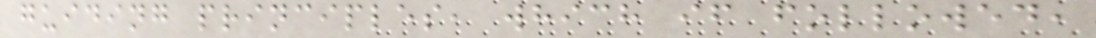guiding principles, which if followed,
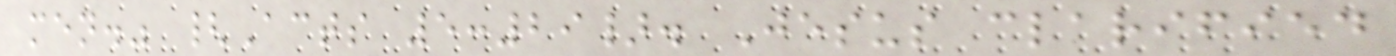men." {Acts 5:29}. Jesus clarified
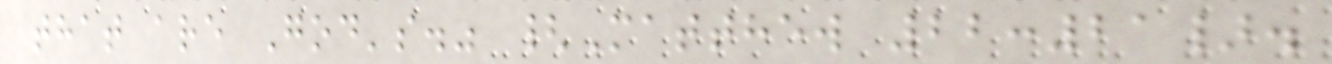that are God's." {Matthew 22:21}.
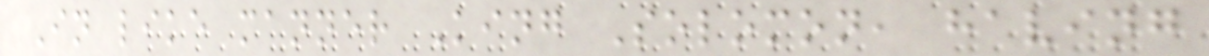In like manner King Solomon, having
